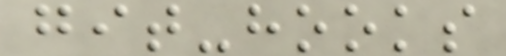git-hooks
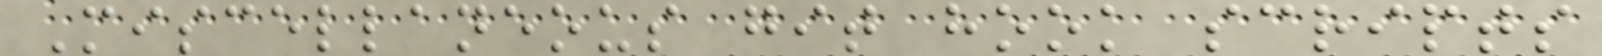Miscellaneous git hook scripts
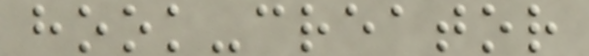hook-creator
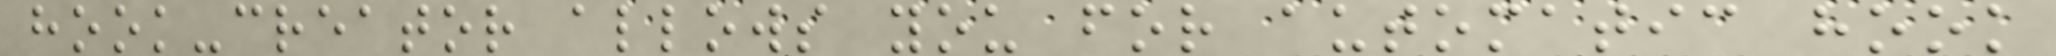hook-creator allows you for automatic hook
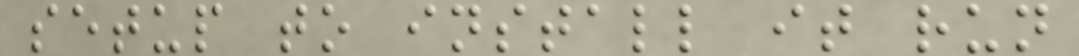setup to install it run
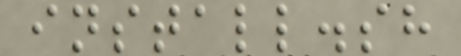install.sh
